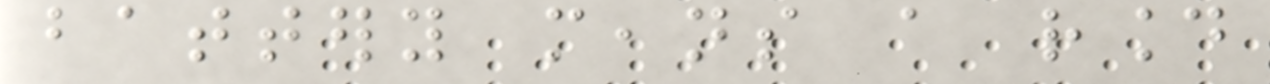battery means a round
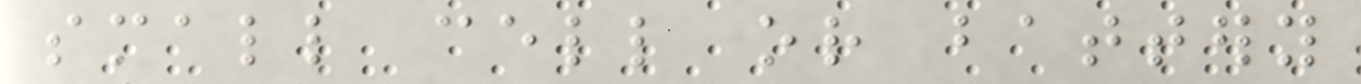small cell or battery
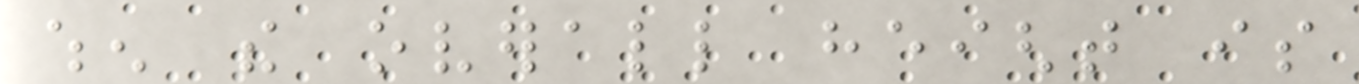when the overall height is
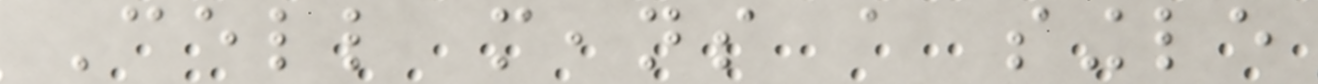Cell means a single
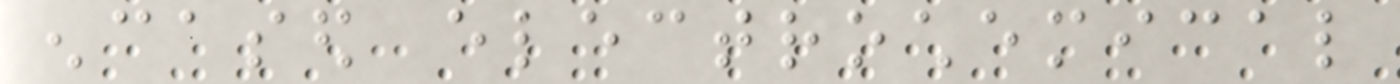encased electrochemical
